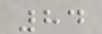84
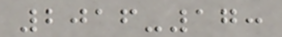2016-17:
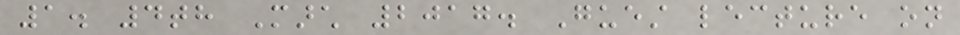1. 4th March 2017. Guest lecture on
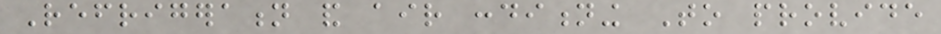Refrigeration and air conditioning To provide
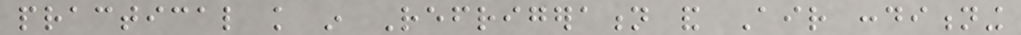practical knowledge in Refrigeration and Air conditioning
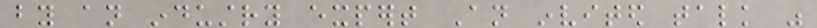by an industry expert An invited talk was
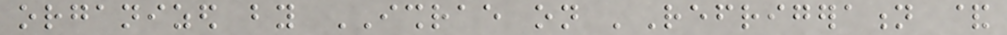organized by ISHRAE on 'Refrigeration &
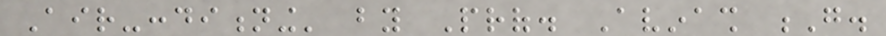Air-conditioning' by Prof. Avinash G.
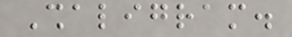Shaligram.
